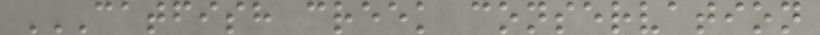CATFISH CREEK CONSERVATION
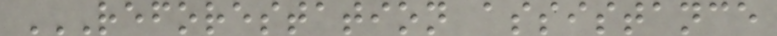REFORESTATION ASSISTANCE
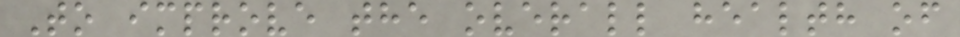To improve the overall health of
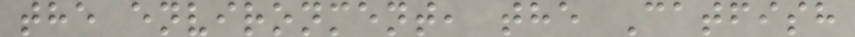the environment, the Catfish
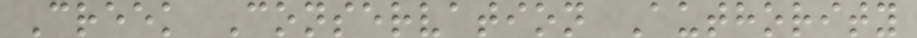Creek Conservation Authority
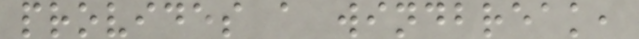provides a windbreak,
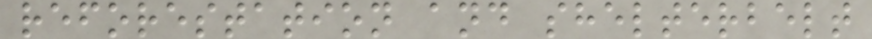reforestation and shelterbelt
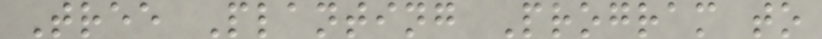Tree Planting Program to
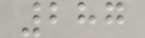287
